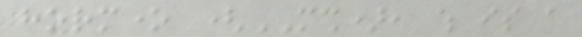hormone (MSH), which is a
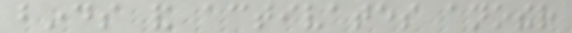binds and activates another
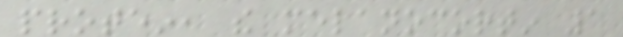protein, the melanocortin 1
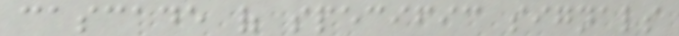cascade of specific signals
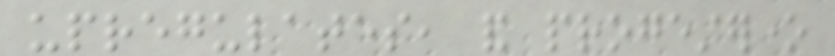upregulates, and progesterone
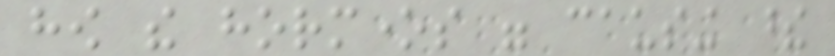how the hormones were causing these
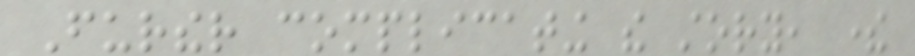Further complicating the story, there
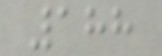188
